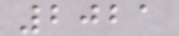2021
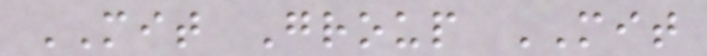MIT Group MIT
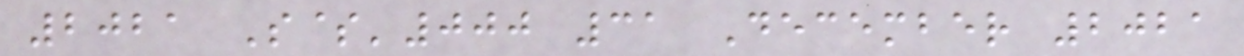2021 S$'000 31 December 2021
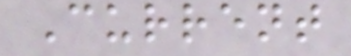Current
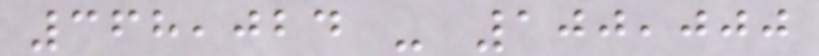368,024 - 100,000
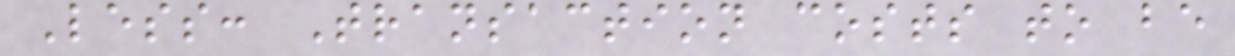Less: Transaction costs to be
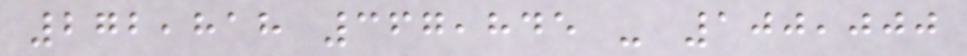272,818 367,845 - 100,000
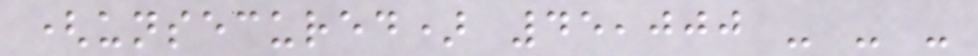(unsecured) 45,000 - - -
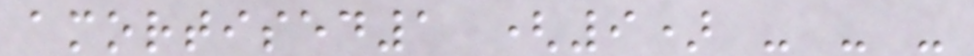amortised1 (9) - - -
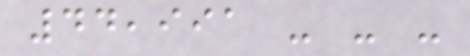44,991 - - -
